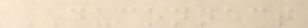DUCONNECT
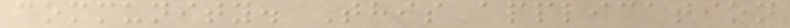community. This application
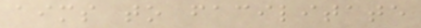aims to facilitate
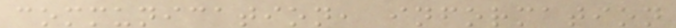communication, information
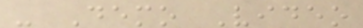- Demo Video
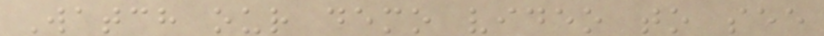Watch our demo video to see
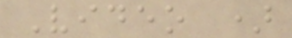Video )
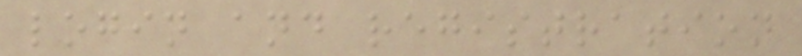login and registration
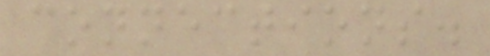connections.
